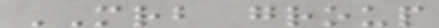MRB group
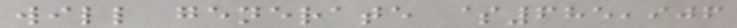will generate $685,906
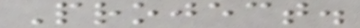Project.
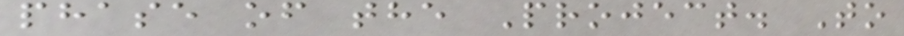phase of the Project. To
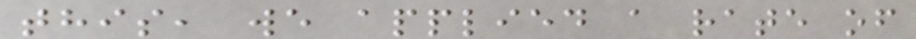this, we applied a rate of
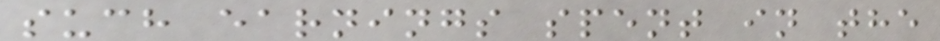such earnings spent in the
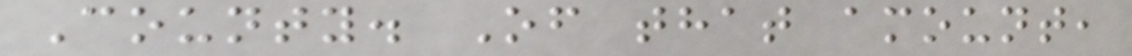County. Of that amount,
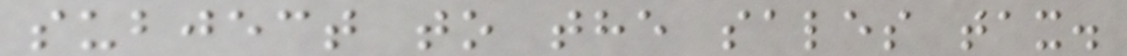subject to the sales tax.
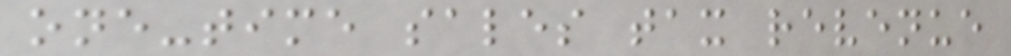one-time sales tax revenue
